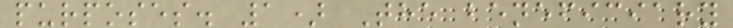purposes. 1) The beneficiary
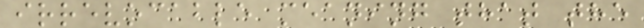irrevocable meaning that the
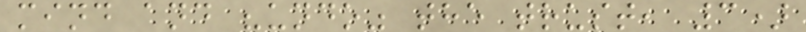mind and "undo" the trust, 3)
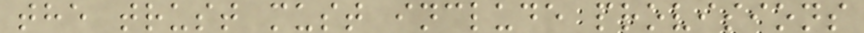the trust must include provisions
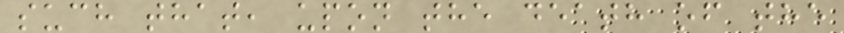such that, upon the death of the
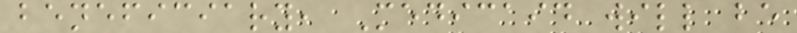beneficiary, Medicaid will be
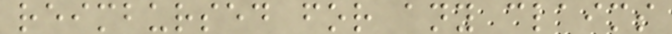reimbursed for any claims
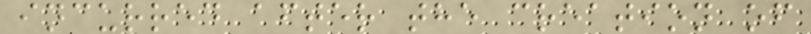incurred after the creation of
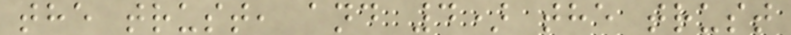the trust, and 4) the trust
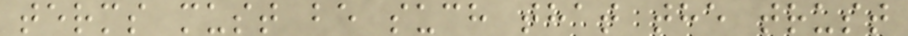terms must be such that the trust
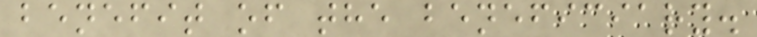benefit of the beneficiary.
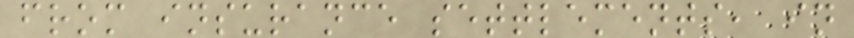from insurance settlements, in
